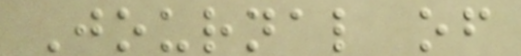Journal of
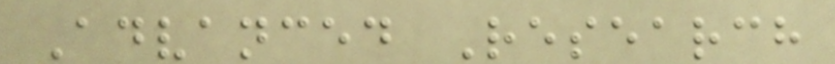Advanced Research
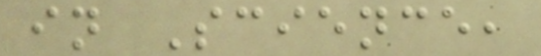in Science,
